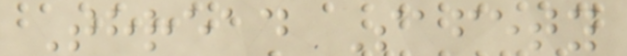Thread Safety
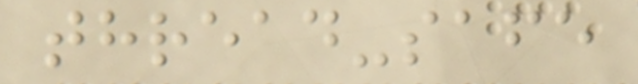thread-safe
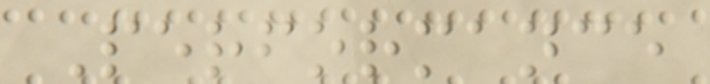Performance
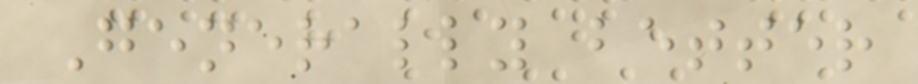Generally better
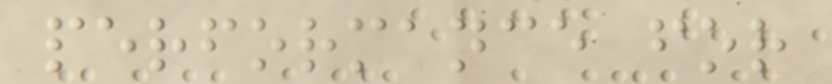performance for
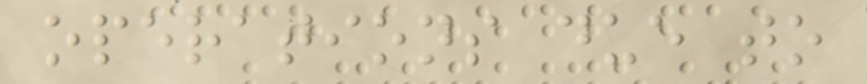operations due to
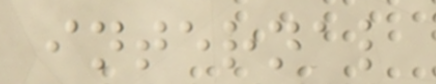internal
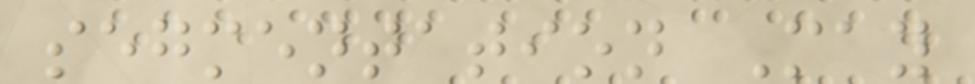segmentation May
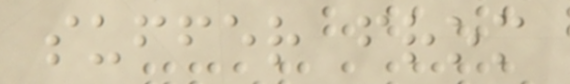suffer from
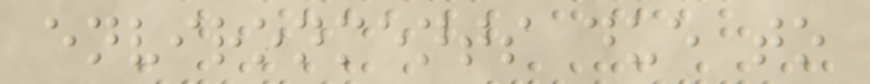environments due to
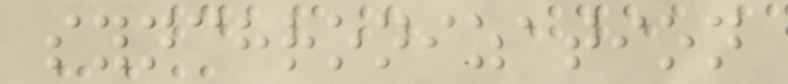synchronization
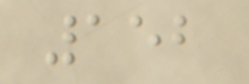152
